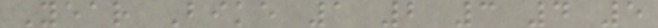Year Bike 1 2 3 4 5
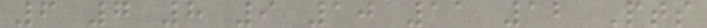6 7 8 9 10 11 12 Pts
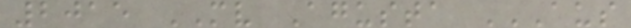2015 MV Agusta AUS
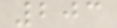203
